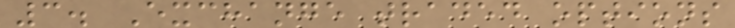3. Exchange traded options
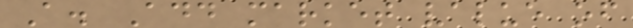A. Add market value of
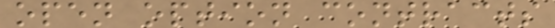open option contracts
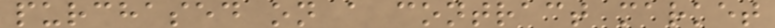purchased on a contract market
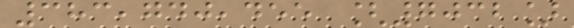383,740,455 [7032]
